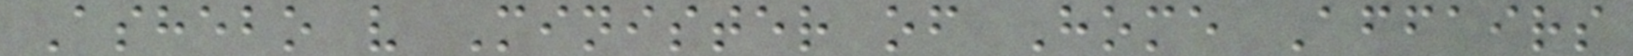Ashebo v Minister of Home Affairs
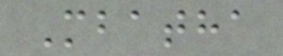Mbatha
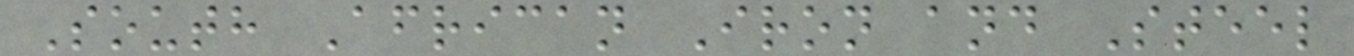South African Iron and Steel
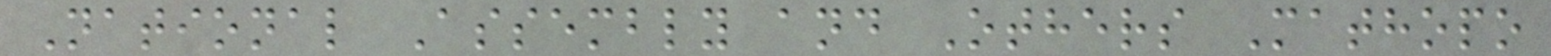National Assembly and Others Mathopo
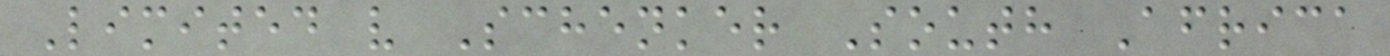Limited v Schenker South Africa
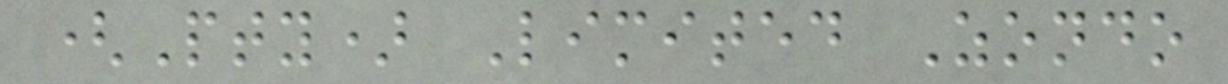(Pty) Limited Zondo
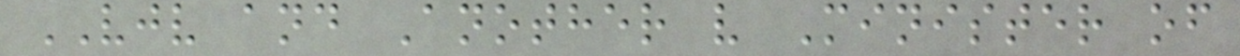VJV and Another v Minister of
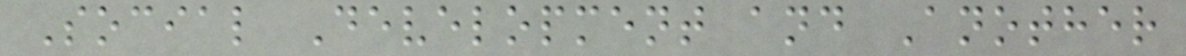Social Development and Another
